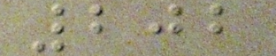202
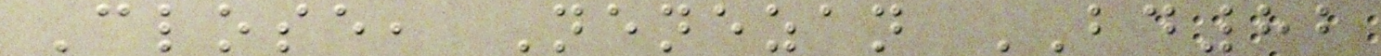Close, Nenezan BD82
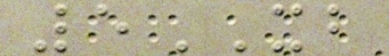5XB
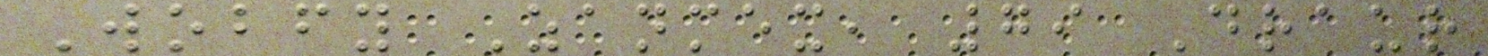Wobfy Zanmex, 79 Draur
